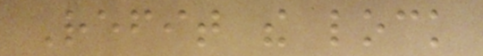Refit the lock
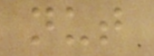nut
